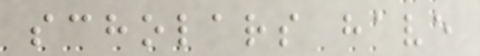scholars have
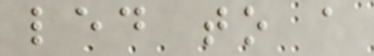led to a
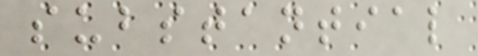substantial
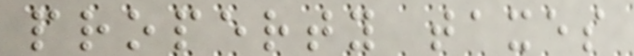property taxes
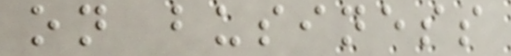on business
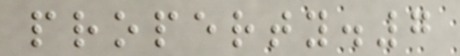property.7
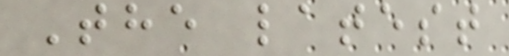The latest
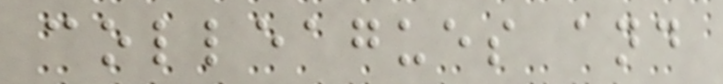colleagues and
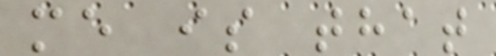me is that
